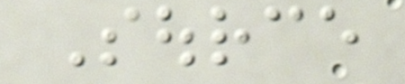Source
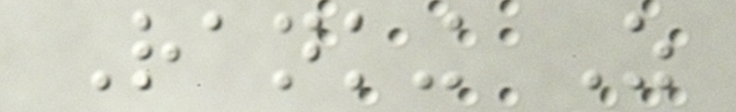Ranking As
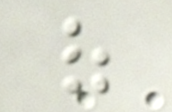of
